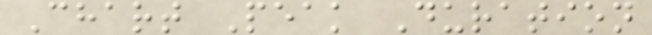Chart Peak Duration
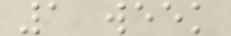1 week
